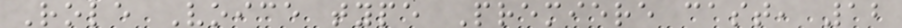Role Voice type Premiere cast, 12
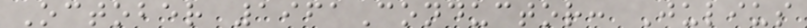October 1961Conductor: Julius
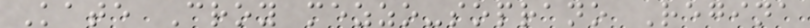Kate Croy mezzo-soprano Regina
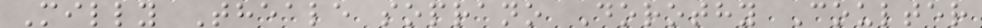Milly Theale soprano Dorothy Coulter
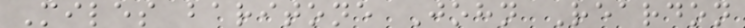Miles baritone John Reardon
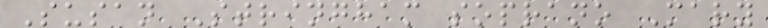Susan Stringham soprano Mary
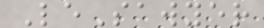LeSawyer
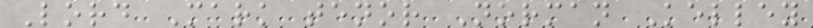Lord Mark tenor Norman Kelley
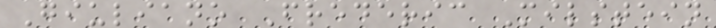Giuliano Frederic Milstein
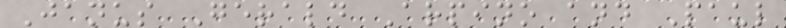Janus Gerald Arpino and Paul
